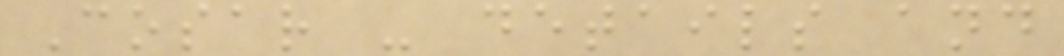Cosar - details and
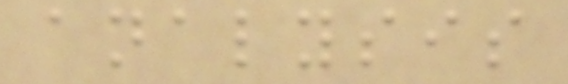analysis
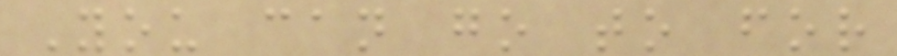You can go to for
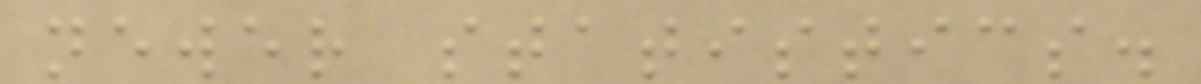newer statistics.
